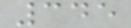345
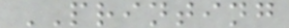PRINTING
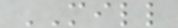MILL
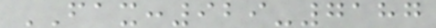FAX:929-7187
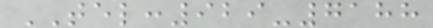TEL:929-7188
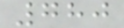780
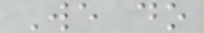We do
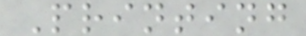Printing
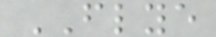FLYE
